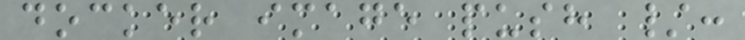docker image push /:
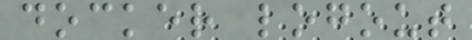docker logout
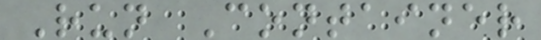Run Container
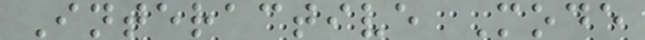Interactive Mode
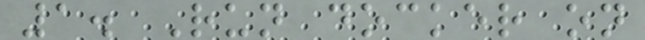1. Run docker on
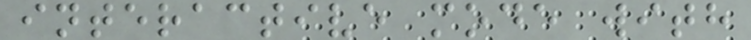interactive mode with
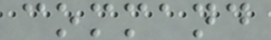command
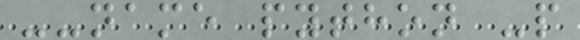--name python -p
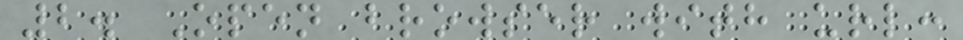2. Open browser with url:
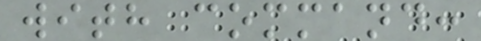with command:
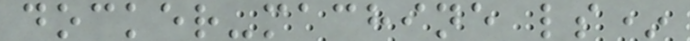docker-machine ls*
